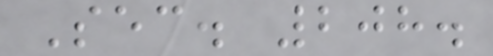Sec. 208.
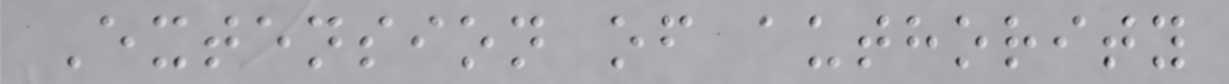Extension of authority
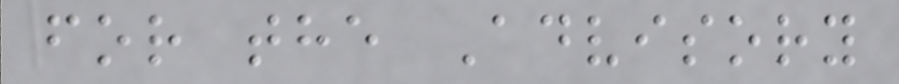for the Advisory
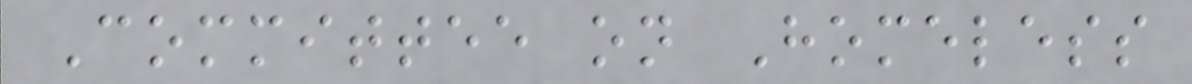Committee on Homeless
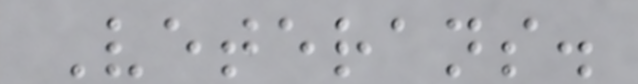Veterans.
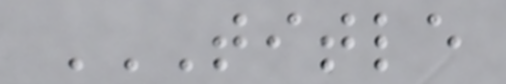TITLE
